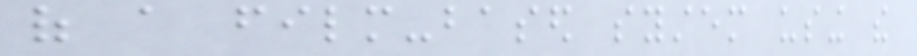of a film-based system using the
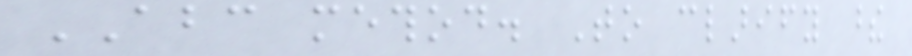ABC method. To clarify these
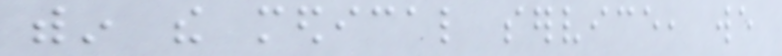within the medical service, we
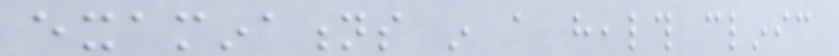examinations in a health clinic
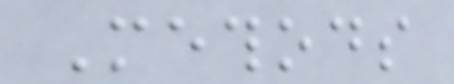Methods
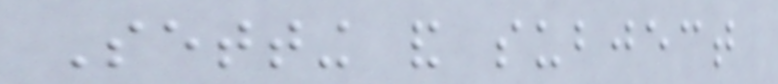Setting and subject
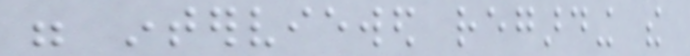were interviewed regarding the
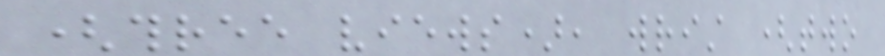(three views), wrist (two
